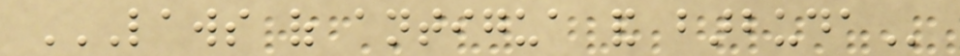LAWS OF ANTIGUA AND BARBUDA
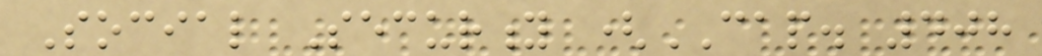Social Security (CAP. 408
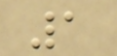1
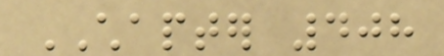CHAPTER 408
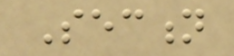Section
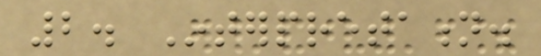2. Interpretation.
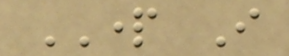PART I
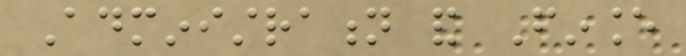Administration and Finance
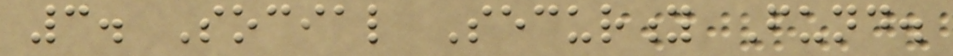3. Social Security Fund.
